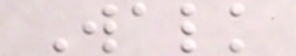Walk
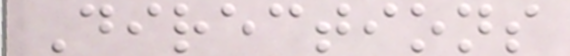Directions
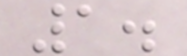1.
